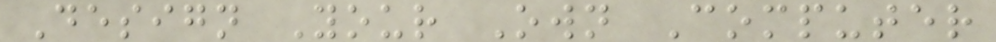Design Your Own Computer
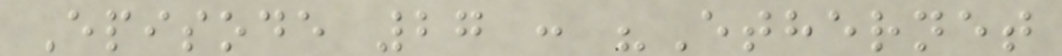Episode 27 : "Ethernet
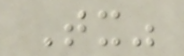Tx"
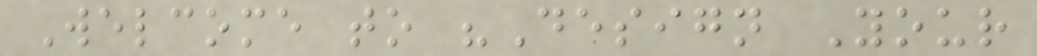Welcome to "Design Your
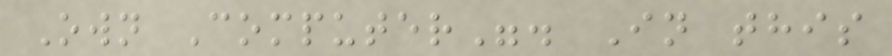Own Computer". In this
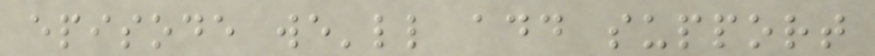episode we'll add support
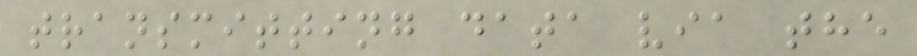transmitting data via the
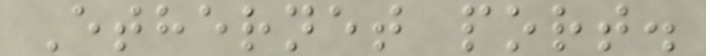Ethernet port.
